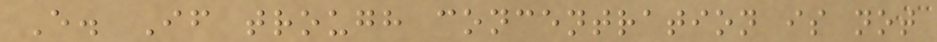E. If trough concentration is not
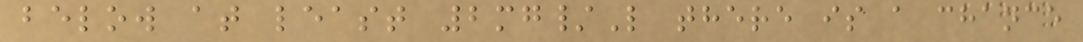below at least 2mg/L there is a chance
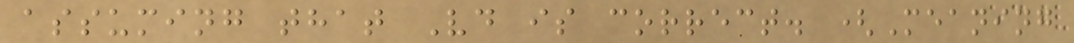assuming that Vd is correct. (Meaning
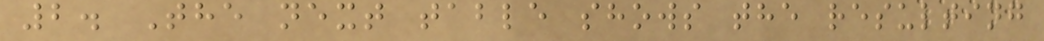2. The next table shows the resulting
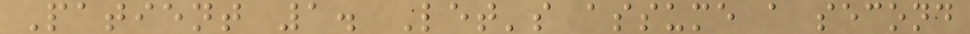Patient 1. Let's assume a second
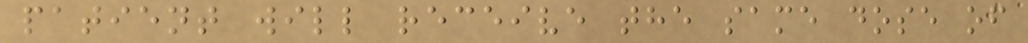patient will receive the same dose of
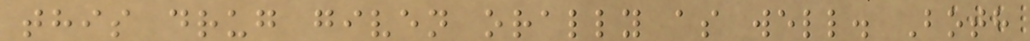this drug given orally as well. Both
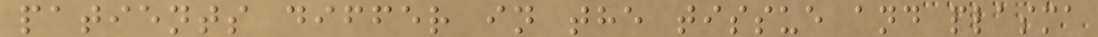patients differ in the tissue and plasma
